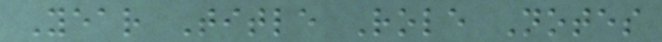Year Title Role Notes
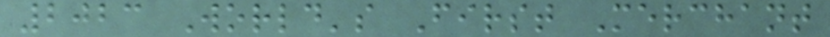2023 World's First Merchant
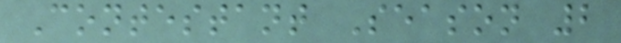Contestant Season 2
